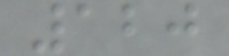120
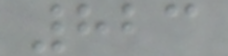823
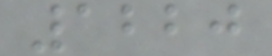1220
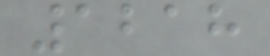1218
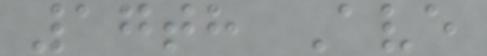17th Ave
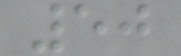50
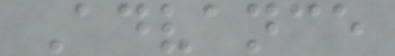Advance
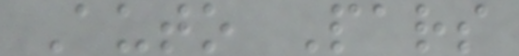Auto Pars
